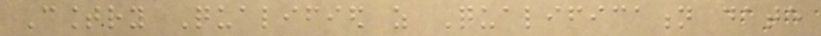Country Qualified as Qualification date
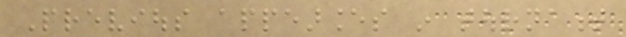Previous appearances in tournament
